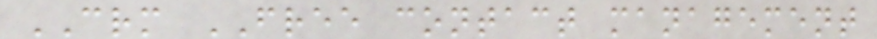CRM FREE contact management
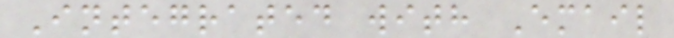Integrated with Email
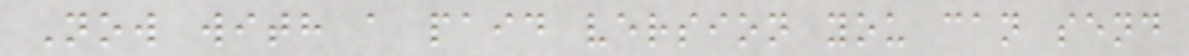Now with a paid version you can send
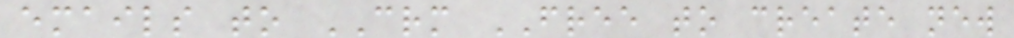emails to CRM FREE to create new
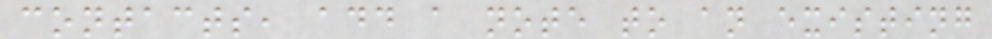contacts, add a note to an existing
